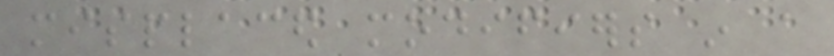misplaced modifiers in a
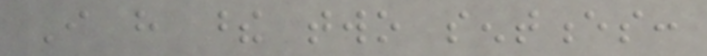I have these two sentences:
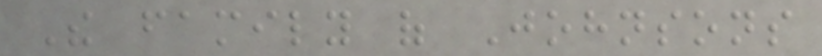The family of Johnsons
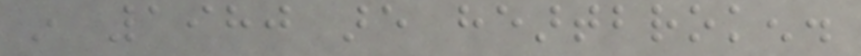in 1980 are heartbroken.
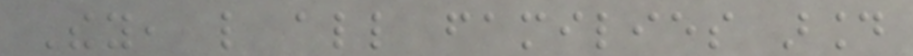They, like all families around
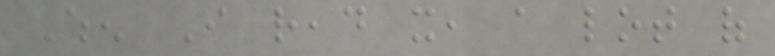When I read it, a lot of
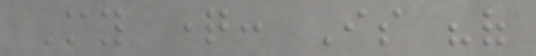My question: Is "of
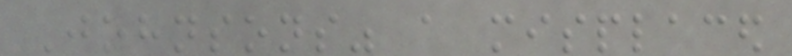Johnsons" a misplaced
